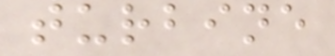turbine
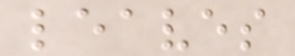leaves
